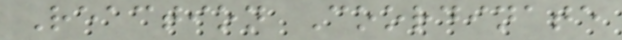Reaction Coordinate
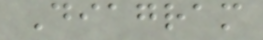Diagram
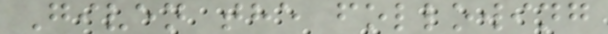Given the following
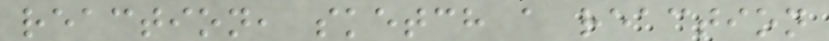reaction, sketch a reaction
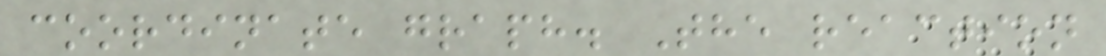coordinate graph. The reaction
